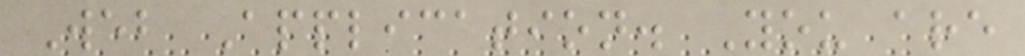Web Application. You are
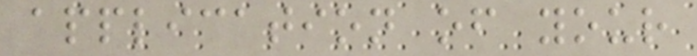application of your
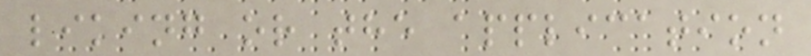liking or the application
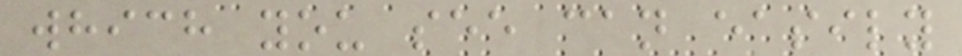which you see can easily
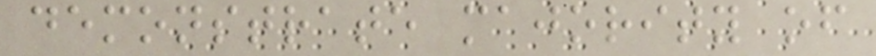demonstrate majority of
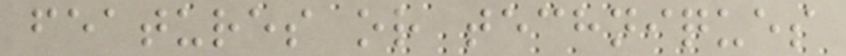features or techniques
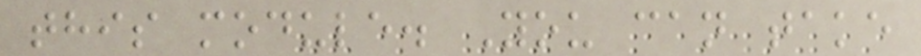this module. You can take
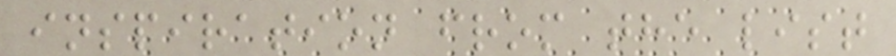inspiration from the list
